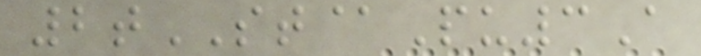2tST@Pu3A
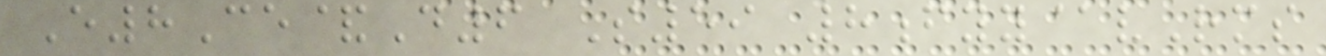E8Ce&D6 S59 8fyy@vRms
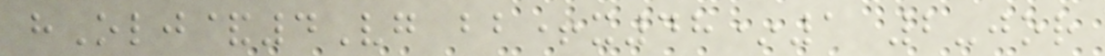hOlj&4Vg bb+x48*1 2-jor
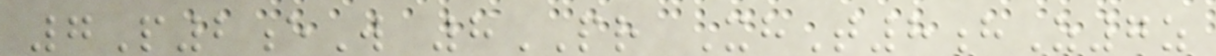7P2eW 8PR XhT8hZ7z
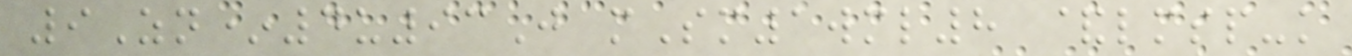9Zn*4u93J mSm1wml8 &lmsp-k
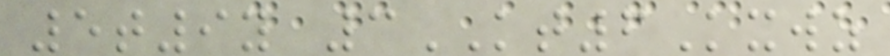5t9y 3KT6Kxwz
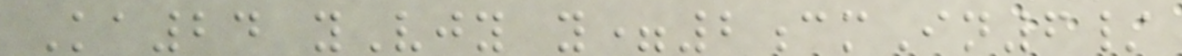Ka24 yVjy y=2cmIn6/
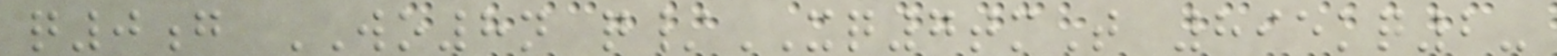q0g WO8n q/XQ7tmT 895kq2-
